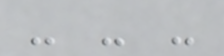- - -
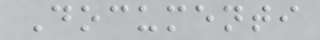Documenti
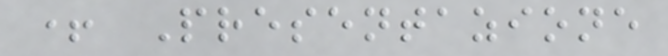+ Presentazione
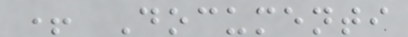+ Documenti
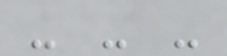- - -
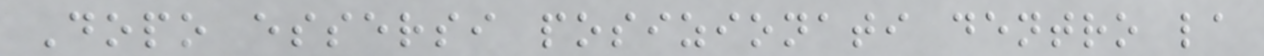Dopo essersi posizionati dentro la
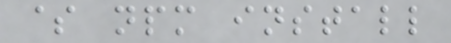$ npm install
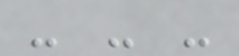- - -
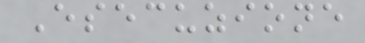Esecuzione
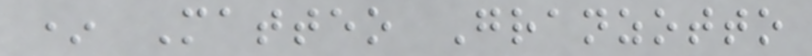* Matteo Granzotto
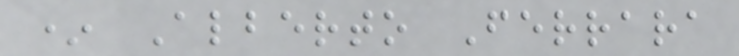* Alberto Ferrara
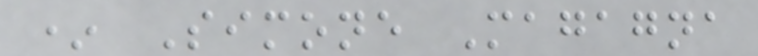* Simone Magagna
